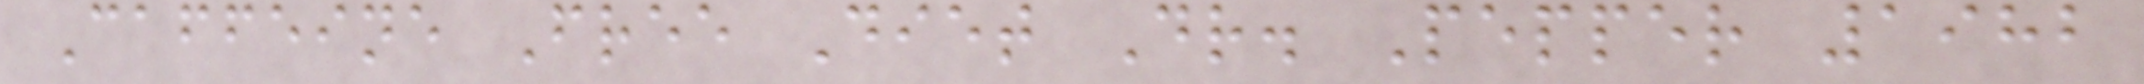Caffeine Free Diet Dr. Pepper 1982
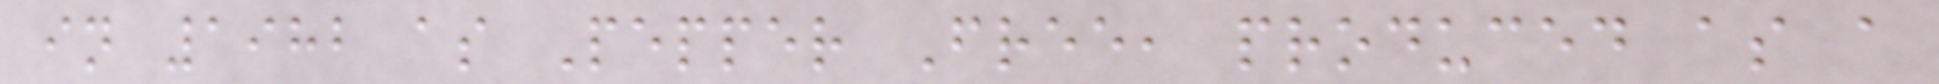in 1982 as Pepper Free, produced as a
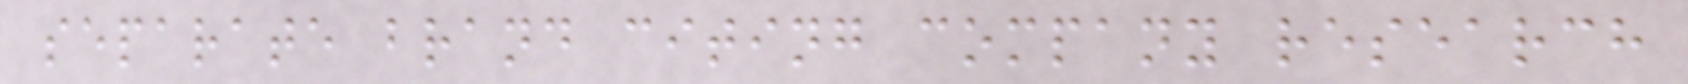separate brand citing company research
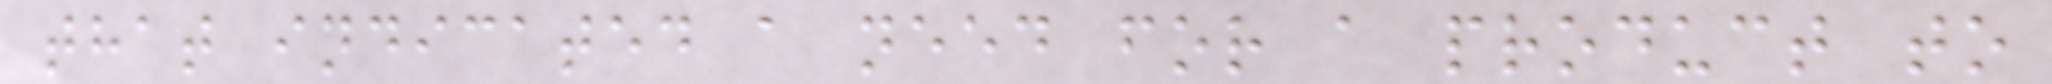that indicated a need for a product to
